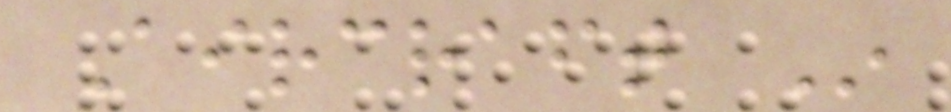Aircraft In
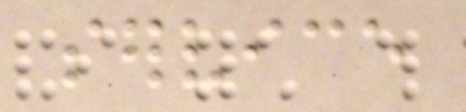service
